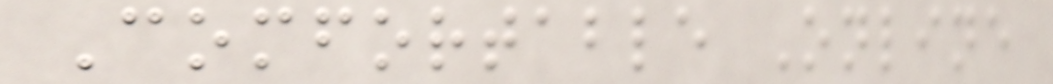Comfortable Online
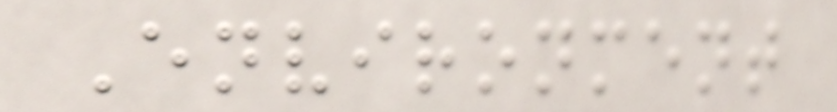Environment
